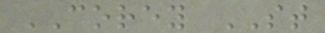COREY ST
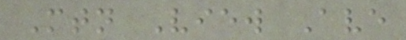Mtn View Ave
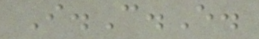I.C.E.
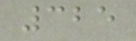325
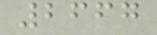2667
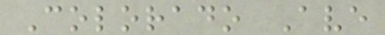Colorado Ave
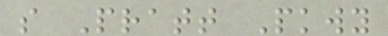s Pratt Pkwy
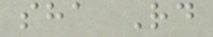sha Rd
